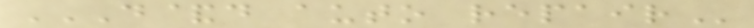D&D AUTO REPAIR
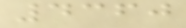4360
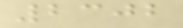2302
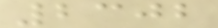2302
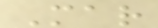Mar
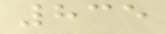835
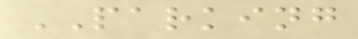PARKING
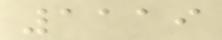1119
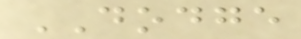DODGE
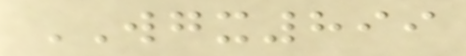WGX899
